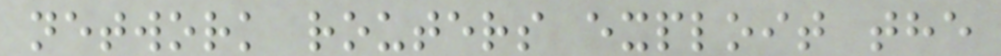network routers exploit the
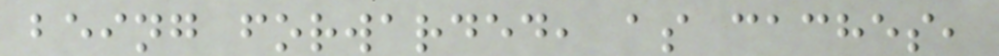being forwarded, as caches,
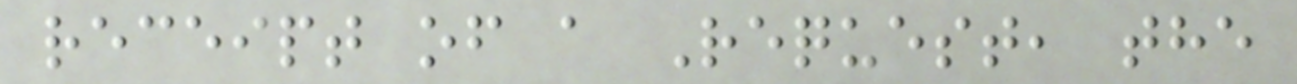receipt of a Request, the
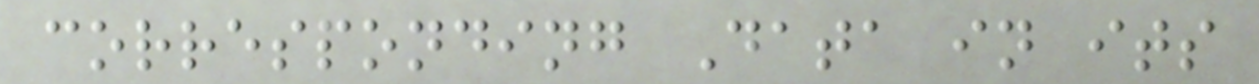corresponding Data in its
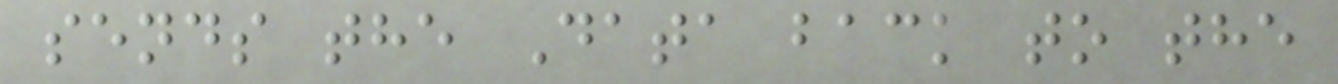sends the Data back to the
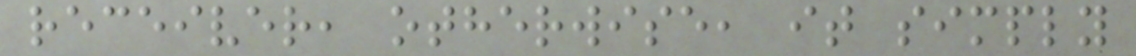receiver, otherwise, it simply
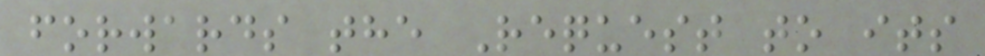forwards the Request to its
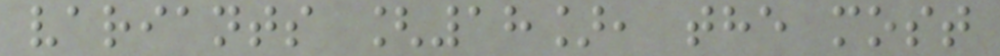variants [18], the most
